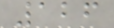126
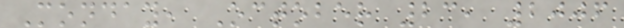Monday, October 23, 2006
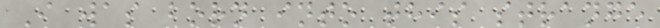I was born into this strange
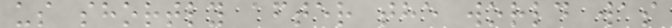us shortly after the world was
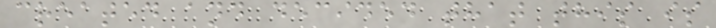created and decided that this is
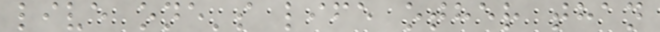live one's life other than
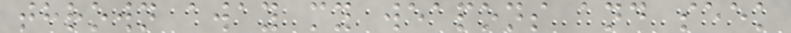thrown away my weapons and seek
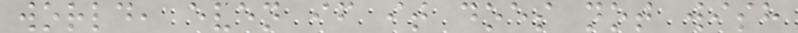world, even if it does not wish
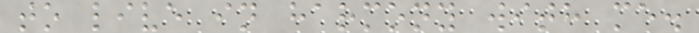to live in harmony with me.
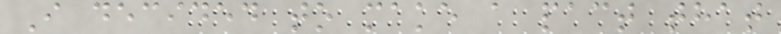I decided to make a pact that
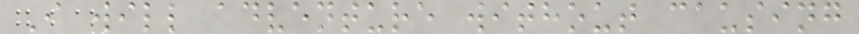I will adventure without causing
